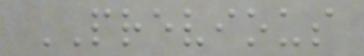PREVIOUS
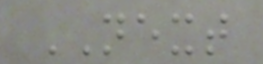NEXT
